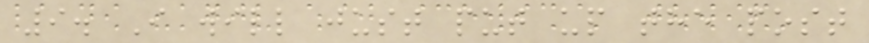9. I will just put up the post
